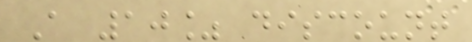A 10% discount
